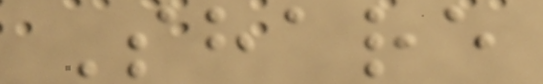Share
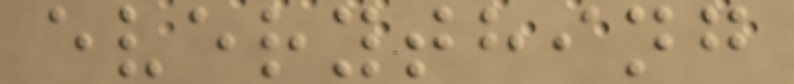everything
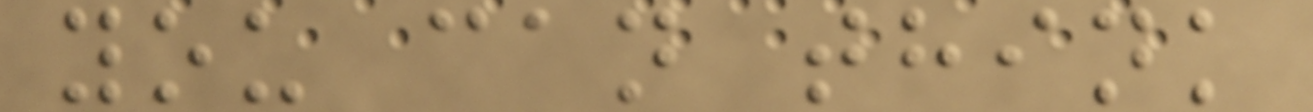you can think
